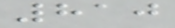810
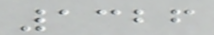1326
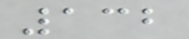132
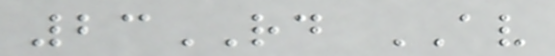23RD AV
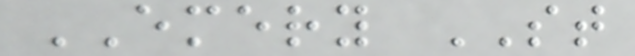EMERY ST
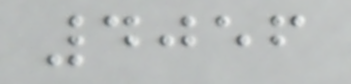4056
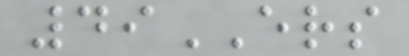49ERS
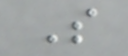S
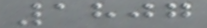1807
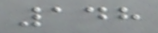148
